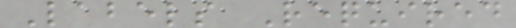Labels Required
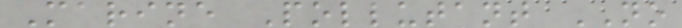Marine Pollutant NO
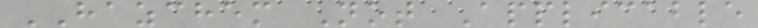HAZCHEM Not Applicable
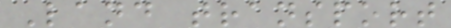Land transport
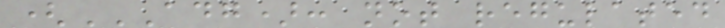(ADG): NOT REGULATED
